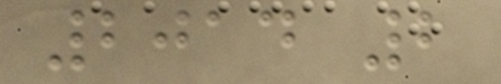2014 2
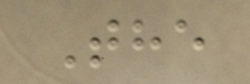The
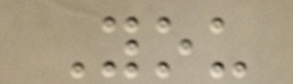You
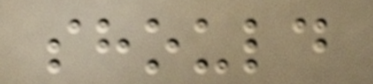should
